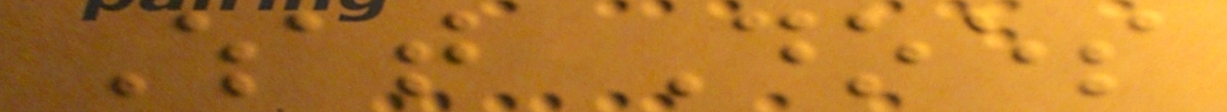What Does
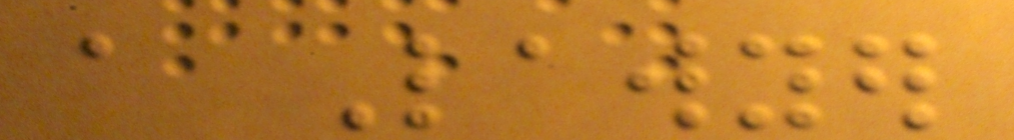a Lawyer
